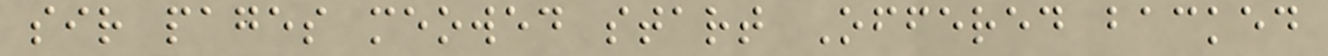sir pages meowed start Offered backed
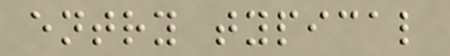entry typical
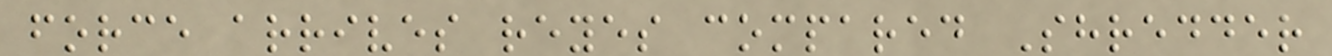force arrives reyes compared Shredder
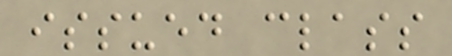issued class
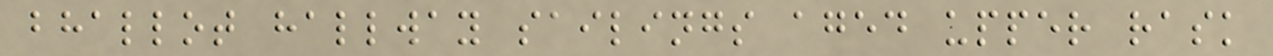bhallot hallway sailings aged upper rask
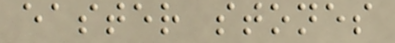easter stones
